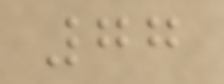77
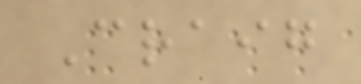Craig
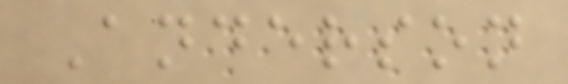Anderson
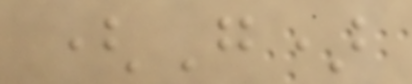(G)
